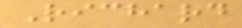Richard
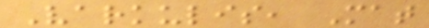Varkulis, Mat
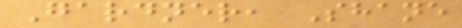Gardner, Shane
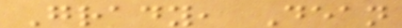Grady, Dean
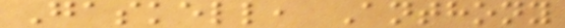Gaskell, Anthony
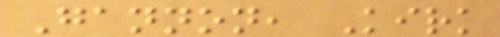Gannon, Kirk
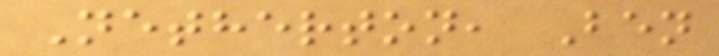Netherton, Ben
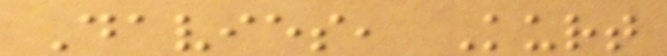Davies, Kurt
